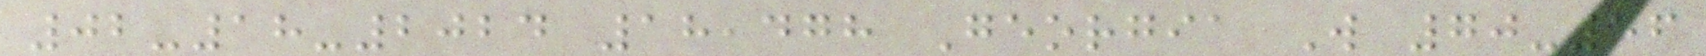02-18-2024 18,478 Georgia W 70-56
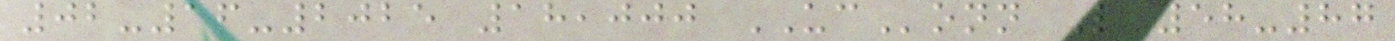02-16-2025 18,000 UConn L 58-87
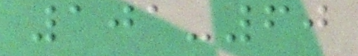101-60
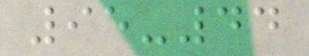95-44
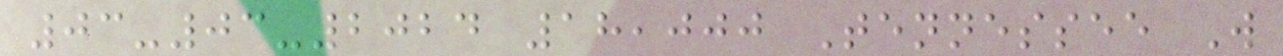03-03-2024 18,000 Tennessee W
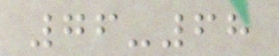76-68
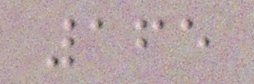165
